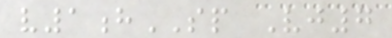v1hSP Vj7
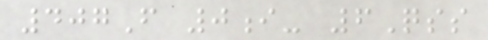407F 0i- 6Qss
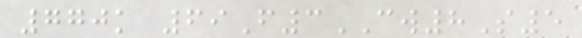770k 69F3CW8S5
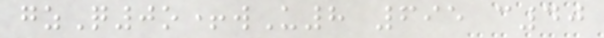gzQ0o+wU8 695 c40
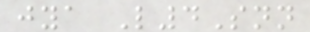jya L4Snn
